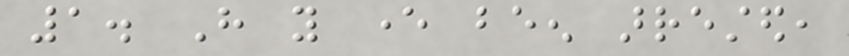1. Have you ever been arrested,
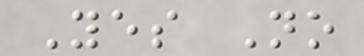Yes No
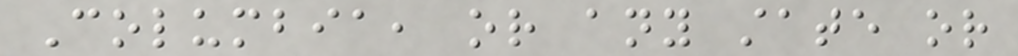Columbia, or any state or
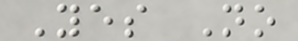Yes No
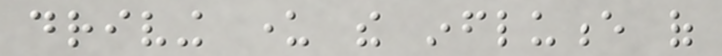driving under the influence of
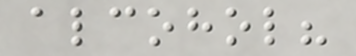alcohol?
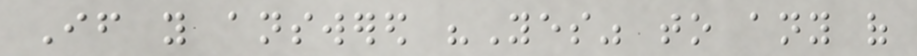If you answered "Yes" to any of
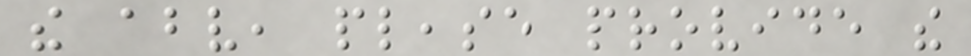the above, please provide the
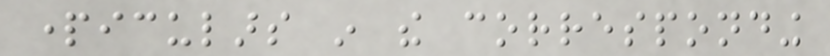particulars in the corresponding
